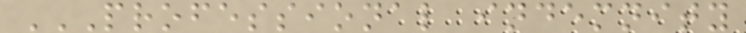PROFESSIONAL INDEMNITY
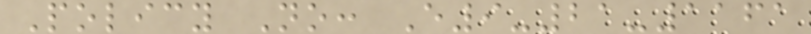Policy No: E9-21-1161
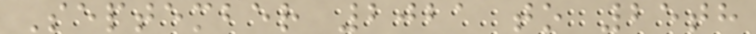September 2021 to 25th
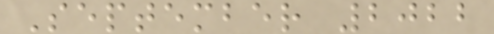September 2022
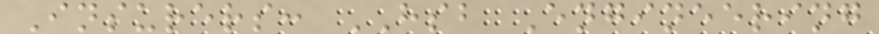Insurers: HSB Engineering
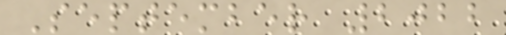September 2022
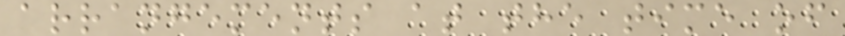arrangements at the time of
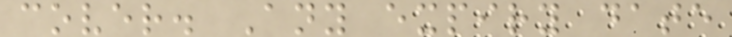cover. Any expiry date
